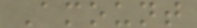Amount
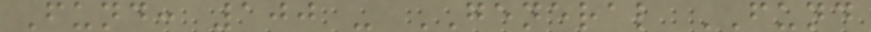Fund: 100 - GENERAL FUND
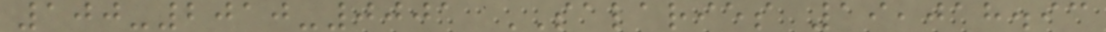100-2010-0001 SALARIES 19,018.93
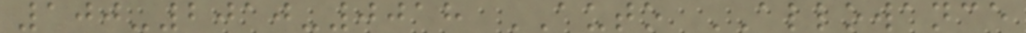100-2010-0018 AUTO ALLOWANCE
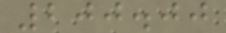200.00
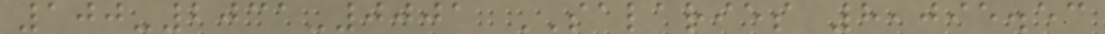100-2031-0001 SALARIES 8,095.53
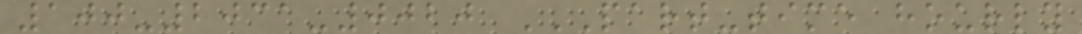100-2031-0020 PART-TIME HOURLY
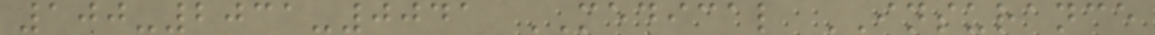100-2031-0041 MEDICAL INSURANCE
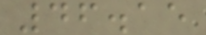46.15
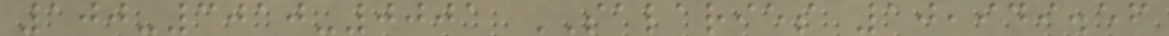100-3010-0001 SALARIES 10,949.56
